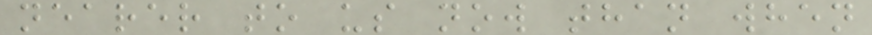nearer to us now than when
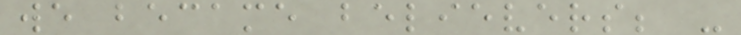we became believers; -
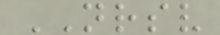NRSV
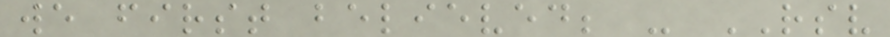we first believed; - RSV
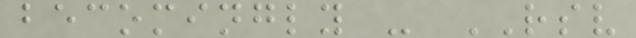becomingly - RSV
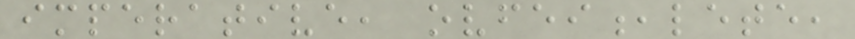imperative, ovfei,lete,
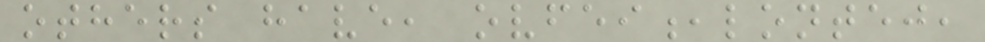others have, ovfei,lontej,
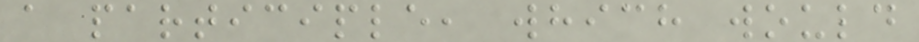a participle, which would
